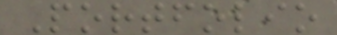Portfolio
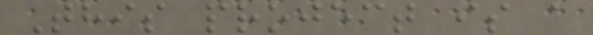This project is a
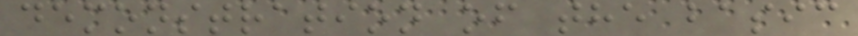demonstration of the basic
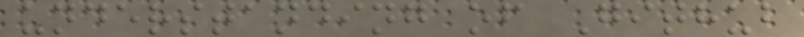understanding of Github
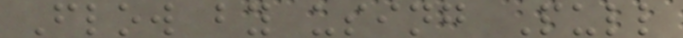Flow by using Pull
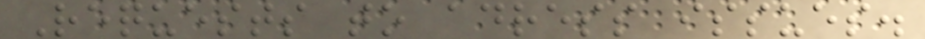Requests to adress issues.
